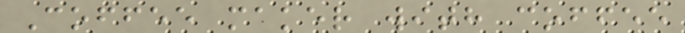Coffee maker with coffee
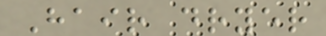Hair dryer
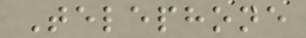Telephone
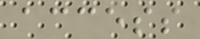access
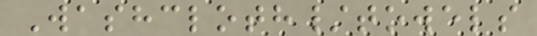Washcloth/towels
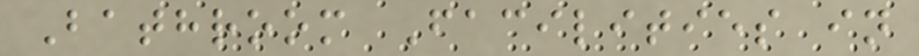Bathroom Facilities in
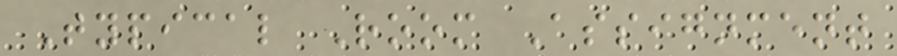Typical Room Assignment
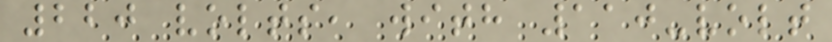220 volts, with 110-volt
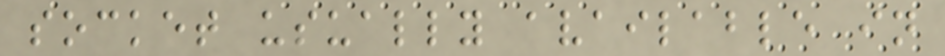socket usually available in
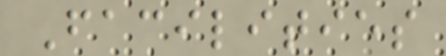Facilities
